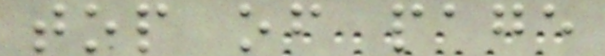top of page
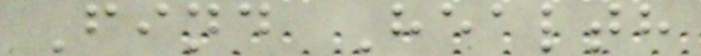Find Health
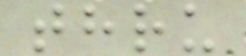thru
